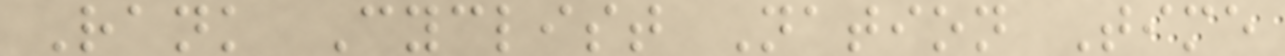Rank Cyclist Nation Time
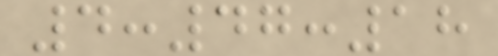4:47:18
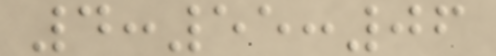4:55:06
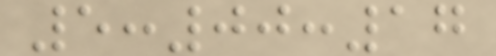5:00:17
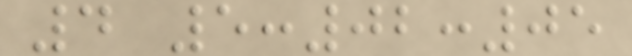4 5:02:05
